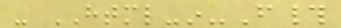- HTML-in-F#
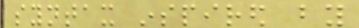syntax inspired by
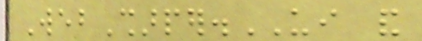WebSharper.UI and
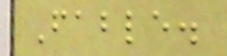Fable.
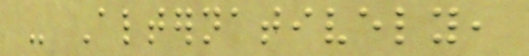- Alternatively,
